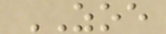ZOE
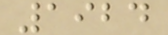1924
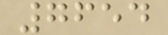7654
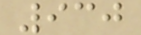930
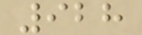928
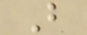B
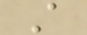A
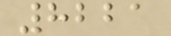8221
